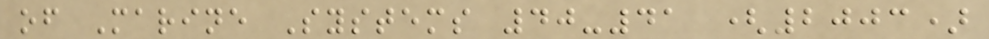of Marine Systems 40-41 (2003)
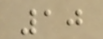10
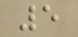5
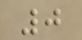0
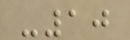-10
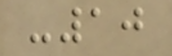-10
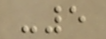-5
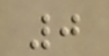0
